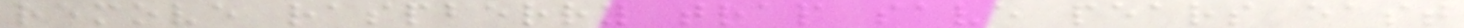remove raspberry trap save pears east
